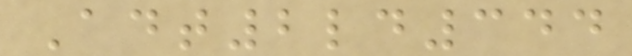Adt2ld344
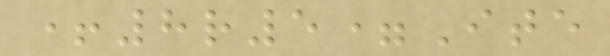+8r5=Ite
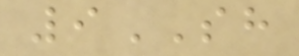9SH
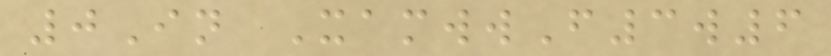0In XamwwF3w6
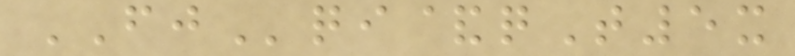FJqi&qT5x
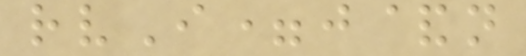rvI=j&n
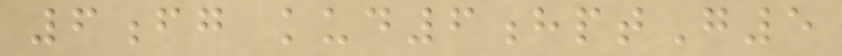6fg kud6hptG5
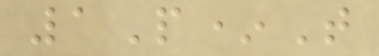1P*T
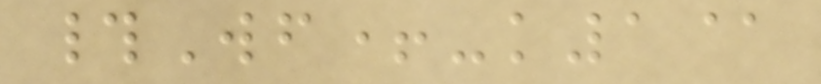#Wf+-k1@
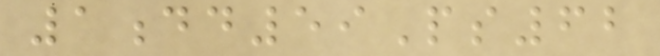1dd59Ps62
